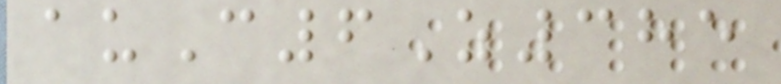auC6Z385
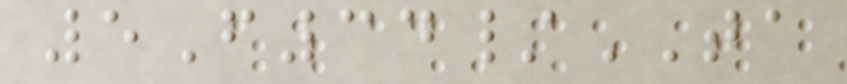5F34/TA
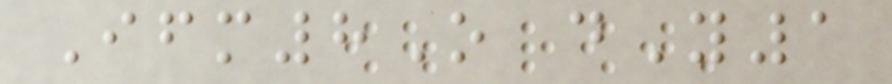Ifm8O dY1
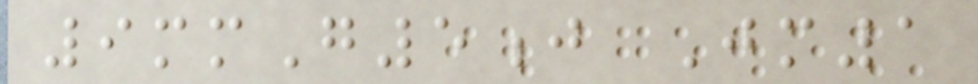9mmG5j Jm1
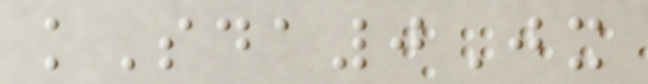kSda0Jx
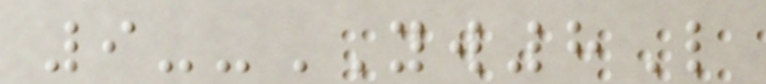9--YW8L
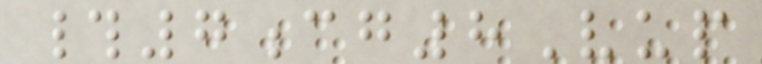#7cg8Vup
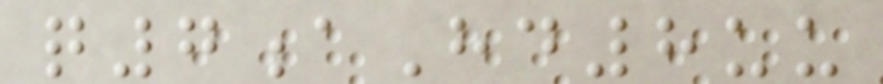q7aHd8uu
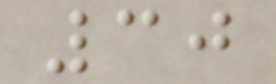30
